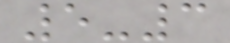5-3
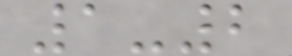1-2
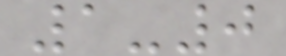1-0
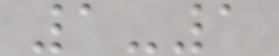1-1
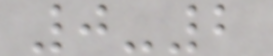0-2
